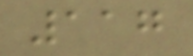117
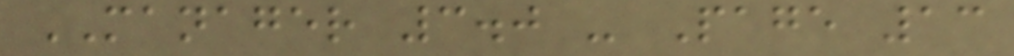MANAGER 3.0 - Page 13
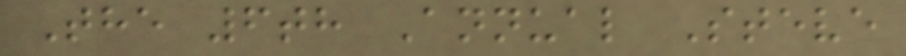The 6th Annual Steve
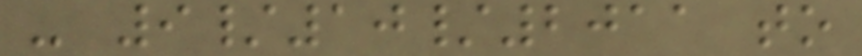- 9/10/2011 to
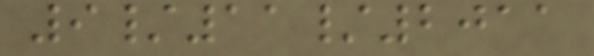9/11/2011
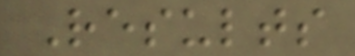Results
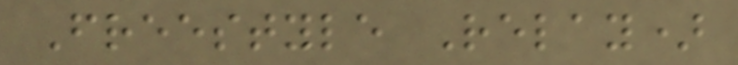Freestyle Relay)
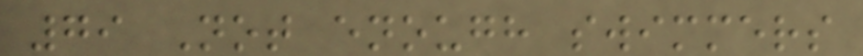79 Not enough swimmers
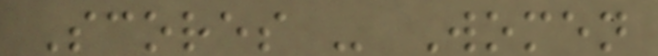Scores - Women
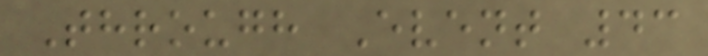Through Event 43
